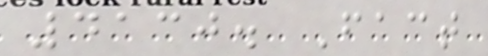4130. Fact
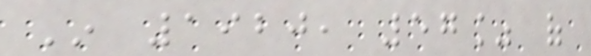In 1920, 57% of
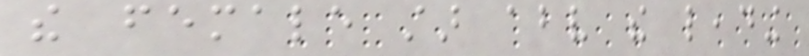the female star above the leading
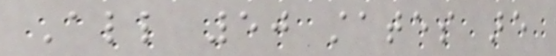All 50 states are
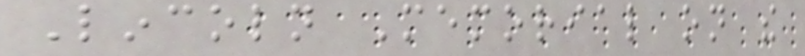Lincoln Memorial on the
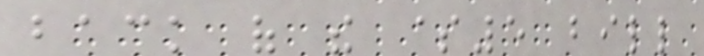back of the $5 bill
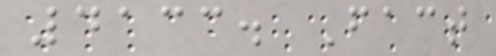4133. Fact
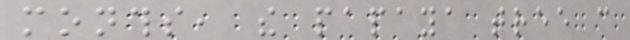months, the papaya tree can
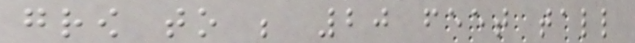grow to be 20 feet tall
